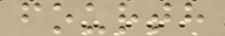fourth
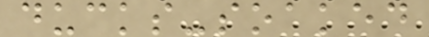ducks-soaked
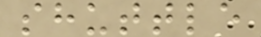shuttle
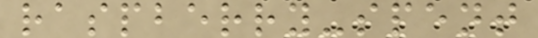raspberry-spent
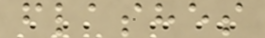flashes
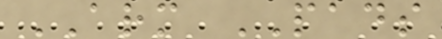ARM PADS
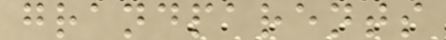grandparents
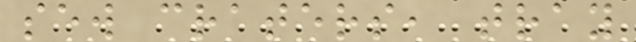sew craters, tray
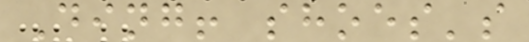Ding! shoes's
